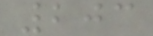203
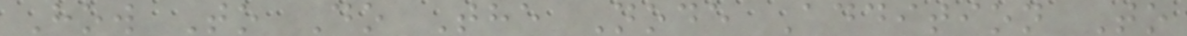How To Do The Node Addition To
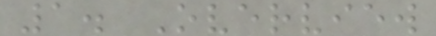1. Overview
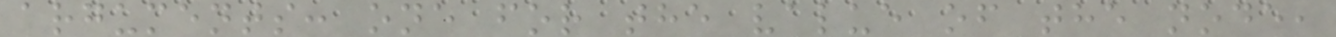arguments: one for the value of the node,
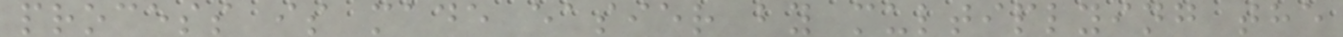process is made easier by multiplying the
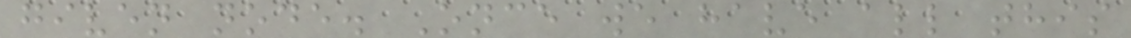given node. Once we have all this
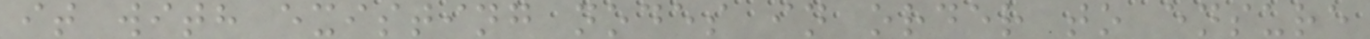it with existing nodes in order to ensure
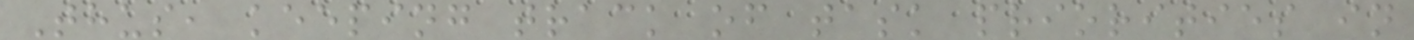Thus, keeping track of task priorities in
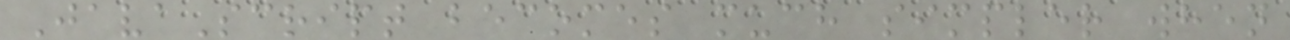JavaScript becomes much simpler when
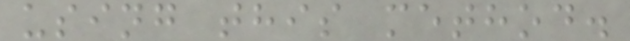using this method.
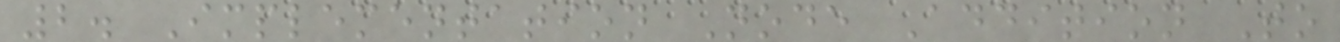2. Implementation Node Addition To
